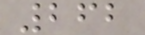262
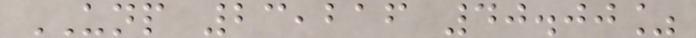UNP 23,216 40.00%
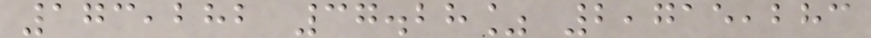173,282 37.28% 2,715,283
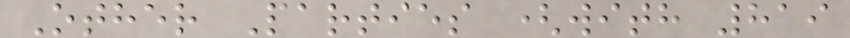Other Parties (with 819
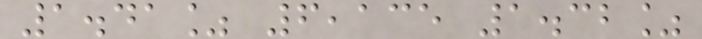1.41% 6,135 1.32%
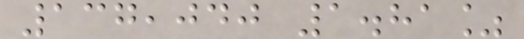137,040 1.81%
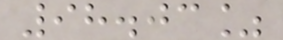98.03%
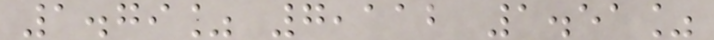1.79% 7,112 1.51%
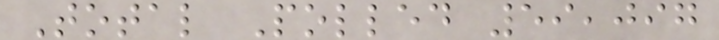Total Polled 59,097
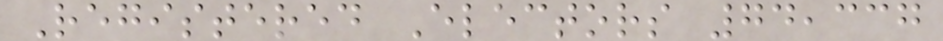Registered Electors 74,337
